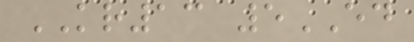KR13 5ED
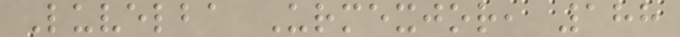Luvelba Urmexjor, 188
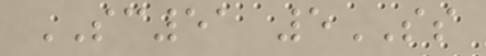SC51 5SS
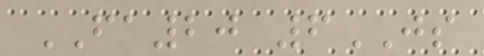FA20 6JS
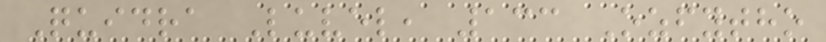Quidra Luvel, 133 Ozfytho
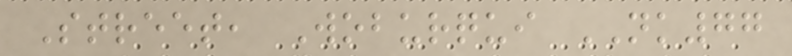Street, Woburqui NK77
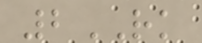2RK
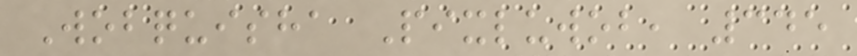Wobquisha Pixluwob, 345
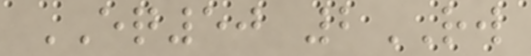EQ50 2RW
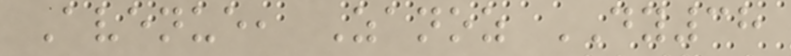Avenue, Zanoz DY38
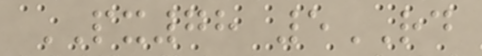PX78 5RD
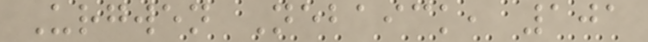Urgwen Nebaick, 101
